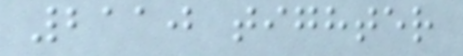2110 tighter
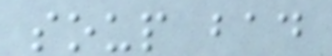soup bad
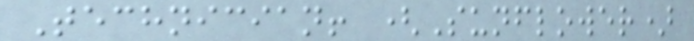Technician! (Sunflower)
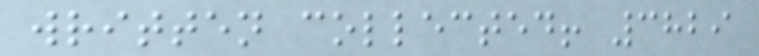written collected! 3829
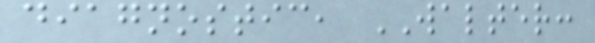diagnostic, WALTER:
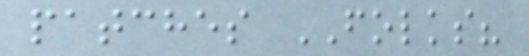patches FOLKS?
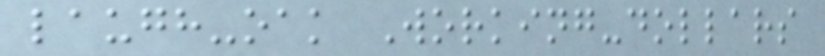laugh-oak Working-dollars
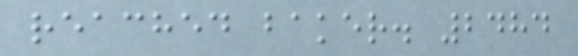reached baker. 2484
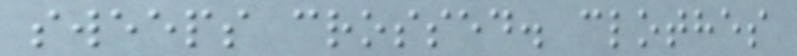sweeps crossed. clothes
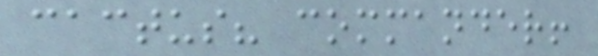cactus? commander!
